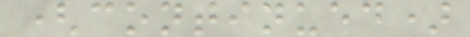(continued)
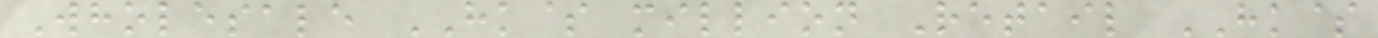Wholesale HK$ million Retail HK$
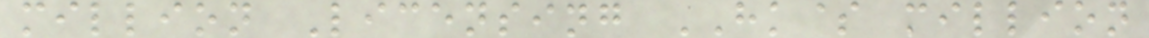million Licensing HK$ million
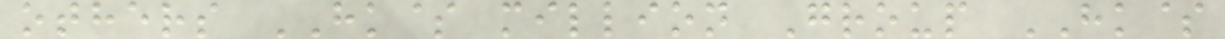others HK$ million Group HK$
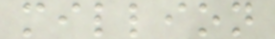million
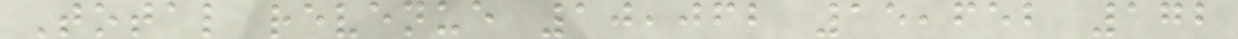Total revenue 10,062 15,652 172
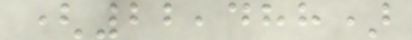(22,488)
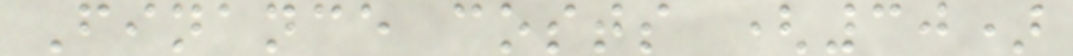Finance costs (30)
